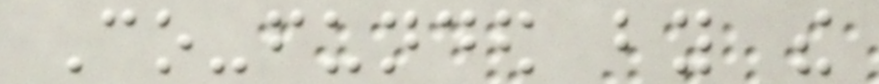Co-funded by the
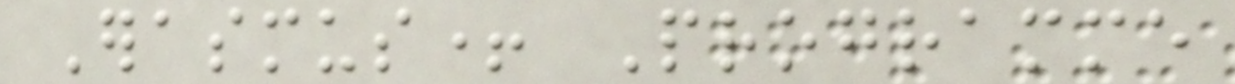Erasmus+ Programme
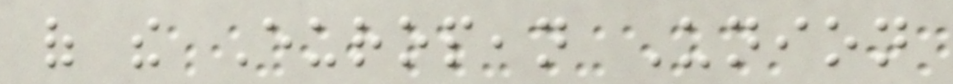of the European Union
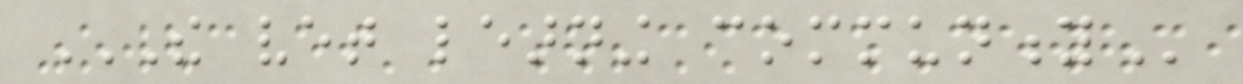THE VET LEARNING COMMUNITY
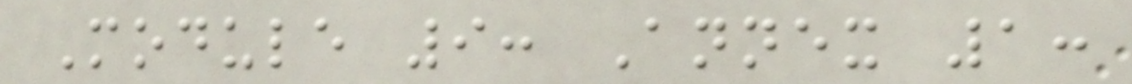Module 9: Annex 1:
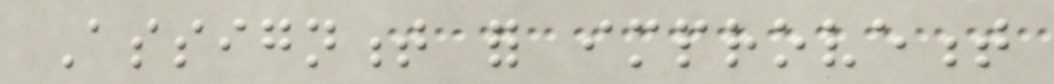Assignment for improvement
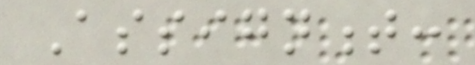Assignment:
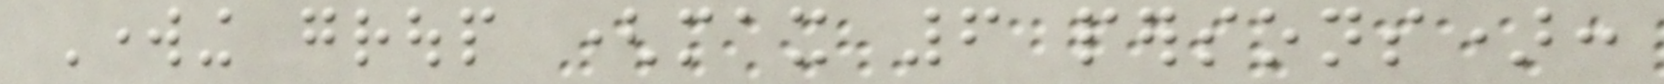Working group (max 6 persons):
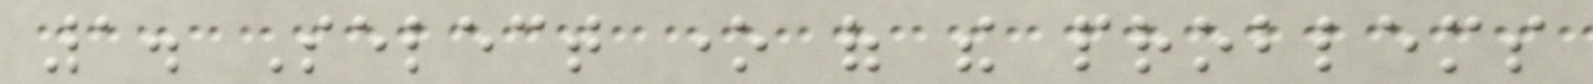1. Select one of the problems
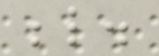below.
